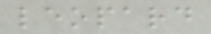leopard
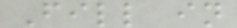Fill in
